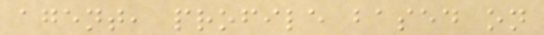agent, profile based on
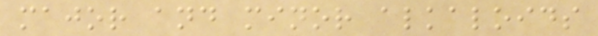major and minor alkaloids
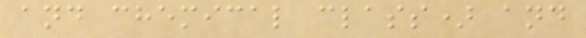and chemical class) and
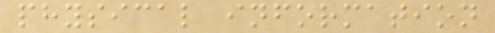physical information
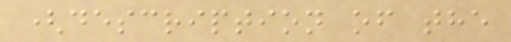(description of the
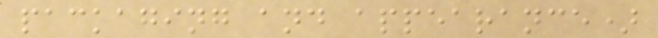packaging and appearance)
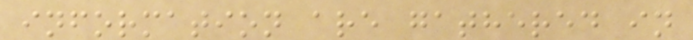information are gathered in
